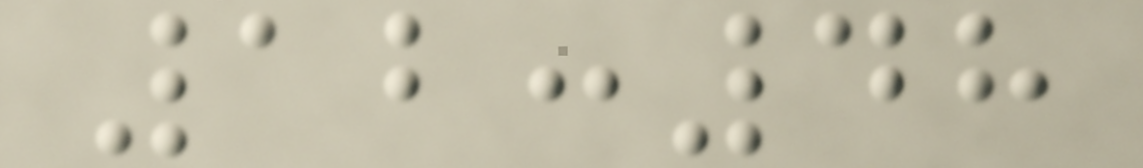12:48
